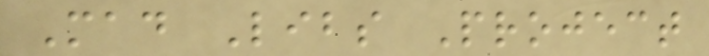Mad Libs Project
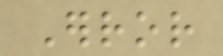Error
